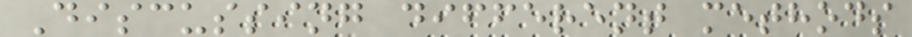Discussing different methods
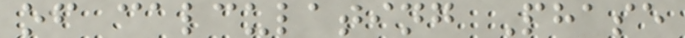of calculating Phase
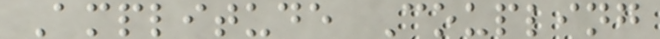Amplitude Coupling
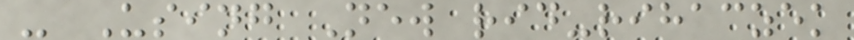- Using New rid-rihaczek
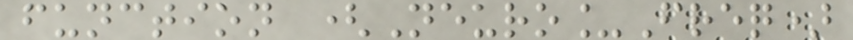function (Neuro_Freq)
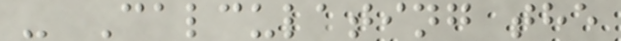- Calculating the
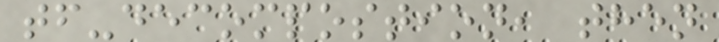tf-decompostion, then
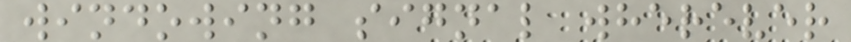windowing signal wherever
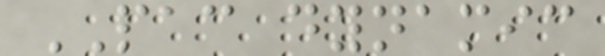PAC dynamic
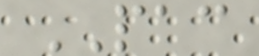PAC
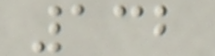132
